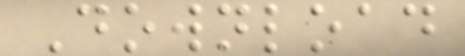Download
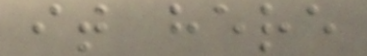it here
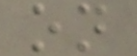on
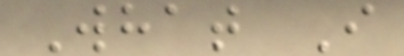What I
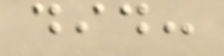did:
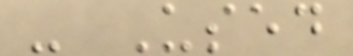- Used
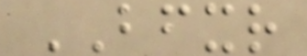BFXR
